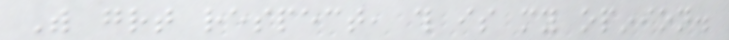With great respect, this is my opinion.
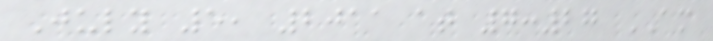July 5, 2011 at 7:27 AM
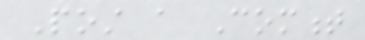Post a Comment
